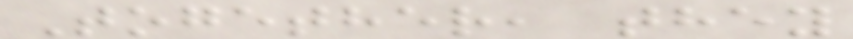Together, they
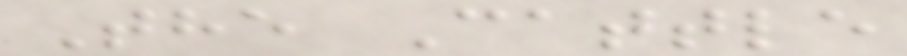The Cattle
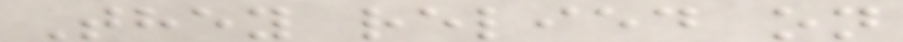They relied on
